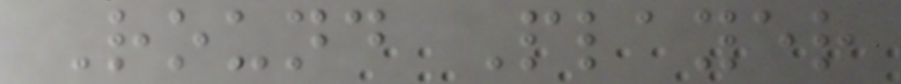Round Player
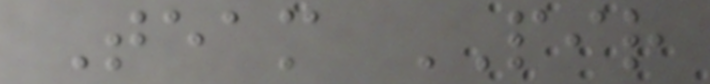Team PIR
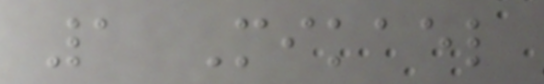1 Mikael
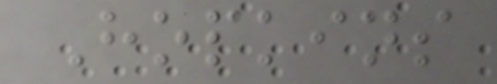Hopkins
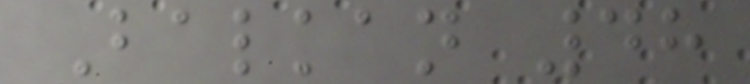Balkan 48
